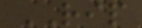RIP
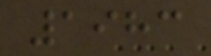1983
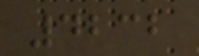4232
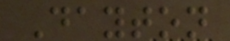Dayton
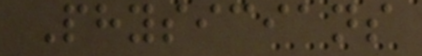Physicians
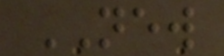NEW
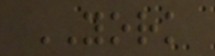YORK
